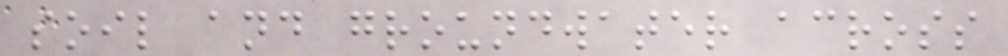soil and groundwater across
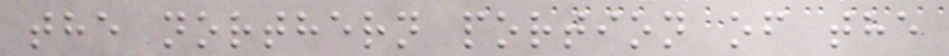the northern portion of the
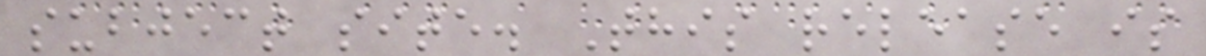subject site. This release is
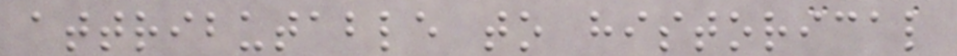attributable to historical
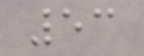53
